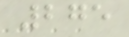275
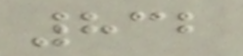832
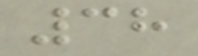38
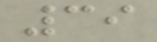39
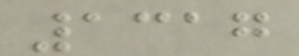1317
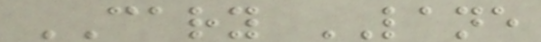CARY LANE
